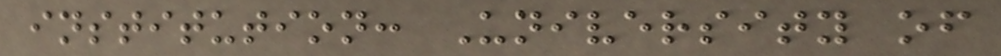institution: University of
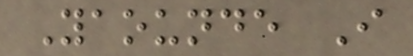Yaounde I
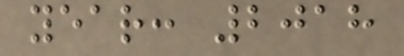year: 2018
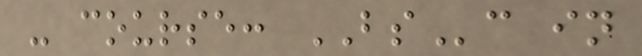- course: BSc in
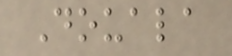Douala
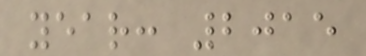year: 2015
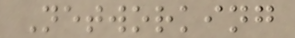Networking
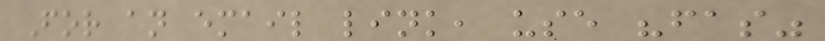For an email link, use "fas"
